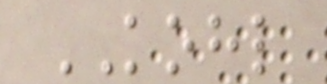KOHL
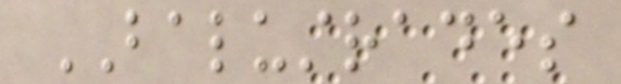BALUSTRADES
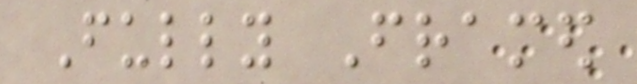Fully Framed
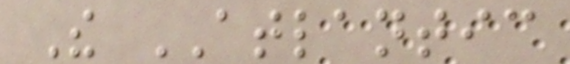The ATLANTIC
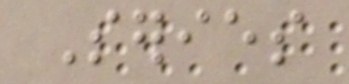Series
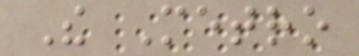The Metro
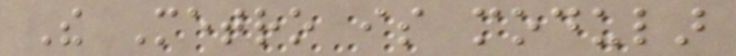The Metro is modular
